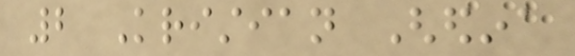2 Kristian Ghedina
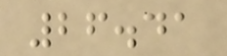26.41
